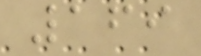169
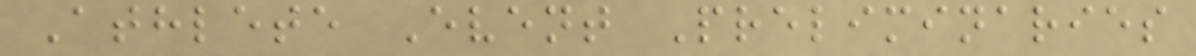Athlete Event Preliminaries
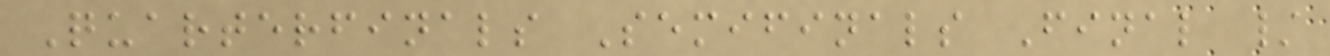Quarterfinals Semifinals Final /
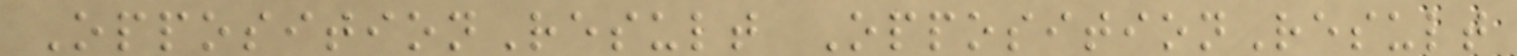OppositionResult OppositionResult
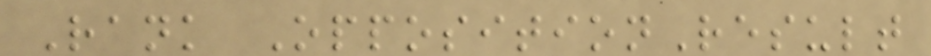Rank OppositionResult
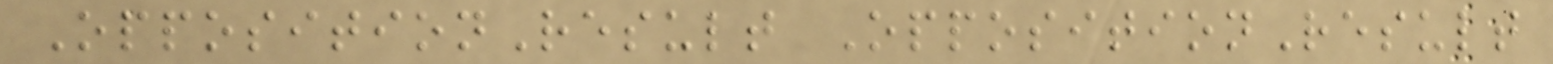OppositionResult OppositionResult
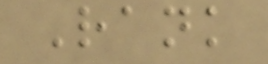Rank
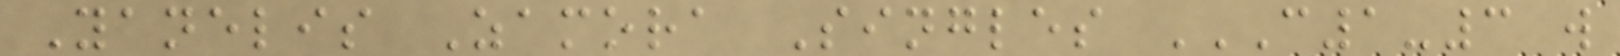Yanelis Zamora Singles C1-3 W
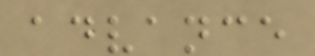advance
